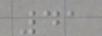41
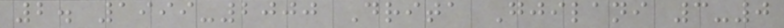2. 1999-2000 Drita Gjilani 3-0
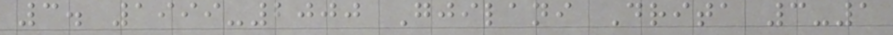3. 1999-2000 Gjilani Drita 3-1
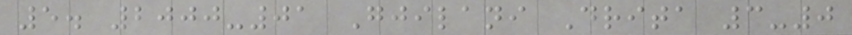5. 2000-01 Gjilani Drita 3-0
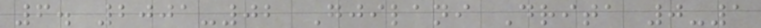6. 2001-02 Gjilani Drita 0-1
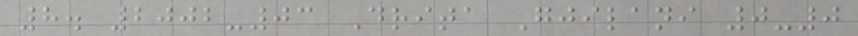8. 2002-03 Drita Gjilani 0-0
